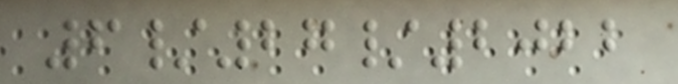6/27/2022
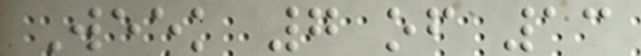Week 7 of 13
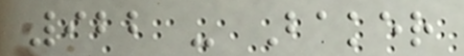922 - Baker
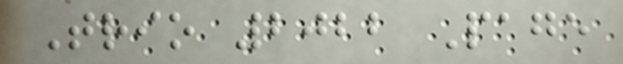Trio 2022 Page
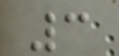3
